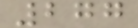277
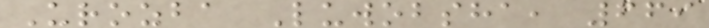Urozba Luwobsha, 669
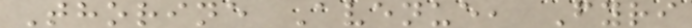Thorine Avenue, Fyri
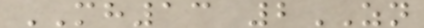MH13 2ZN
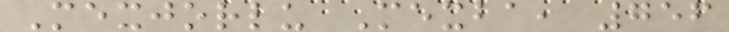Mexjorlu Mexba, 756
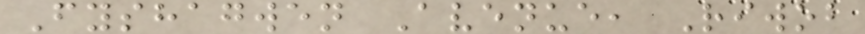Fyshagwen Avenue, Riwob
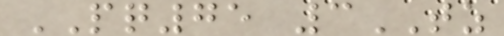PQ75 3TZ
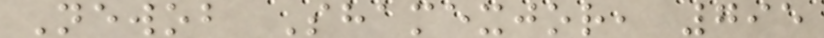Newob Shamexjor, 795
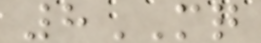8MQ
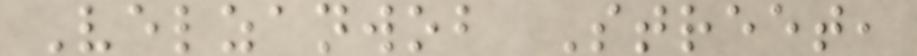Velzanwob Street,
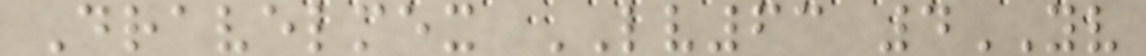Dravelmex LV63 4YV
